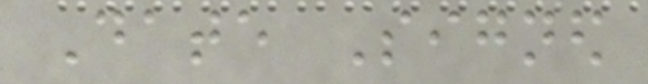Date Signed
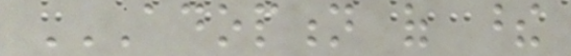ADOPTION OF THESE
